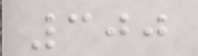300
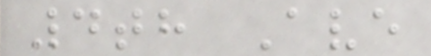4th Ave
